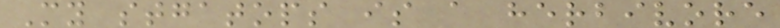My stgatops is a herbivore
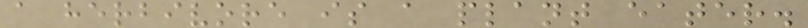a herbivore is a plant eater.
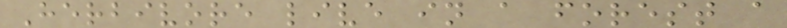Herbivore live in a forest a
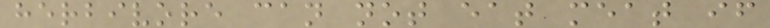herbivore can not eat meat if
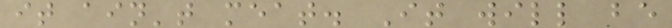it ain't meat. It will be
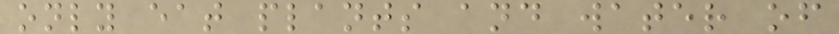only eat plants and water of
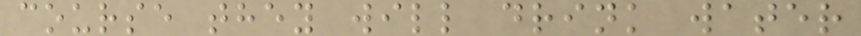course they will drink water
